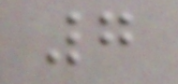7
